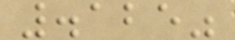.125"
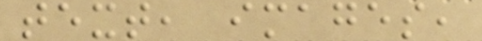text, images,
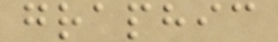graphic
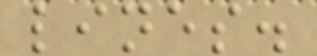lines.
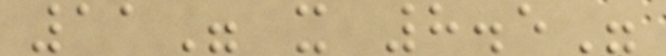11" x 8.5"
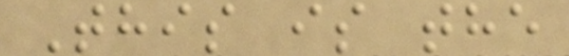This is the
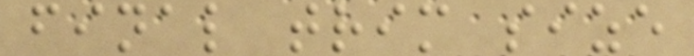final trim size
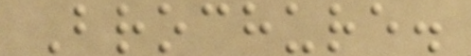Brochure.
